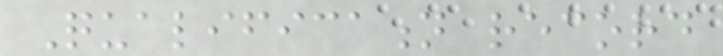Qualification record
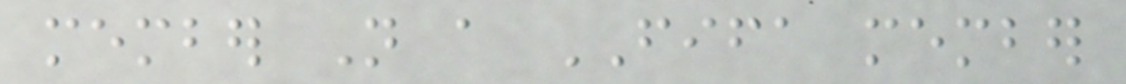member Not a FIFA member
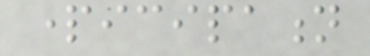participation
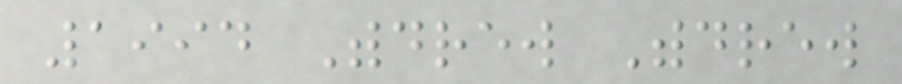1994 Withdrew Withdrew
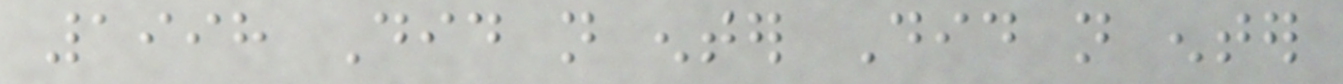1998 Did not enter Did not enter
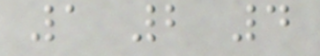1 2 4
